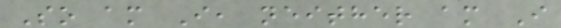So am I, neither am I
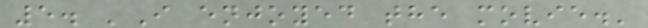5. 'I enjoyed the movie.'
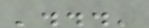'...'
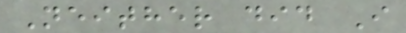Neither did I
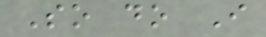So do I
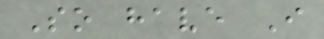So have I
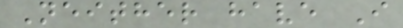Neither have I
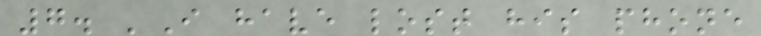7. 'I have lost his phone
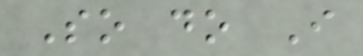So do I
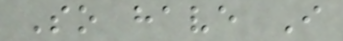So have I
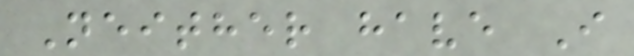Neither have I
